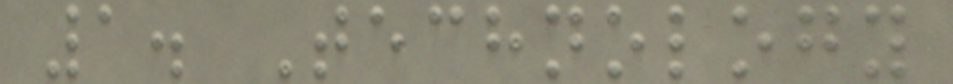1. Technology
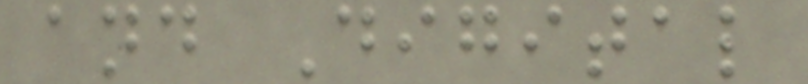and Digital
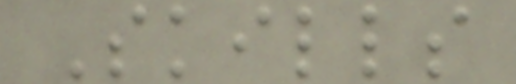Skills
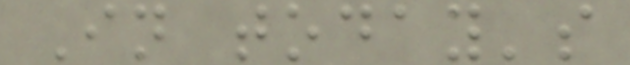In today's
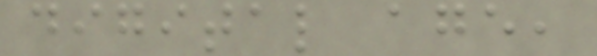digital age,
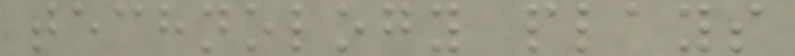technology plays
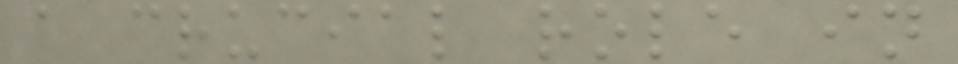a crucial role in
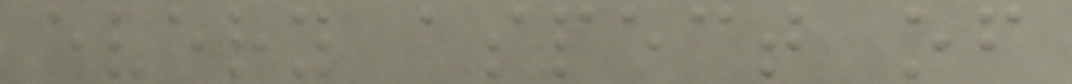every aspect of
